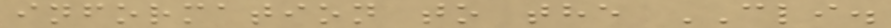information to the CLI.
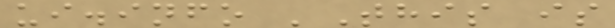ui.info 'This is
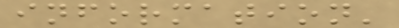information'
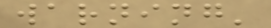warning'
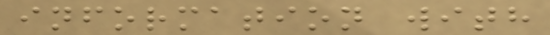information with
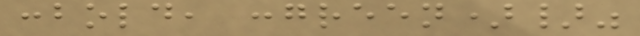:bold, :green)}"
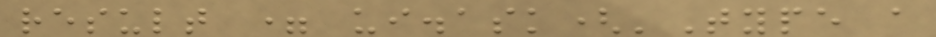result = ui.ask('Type a
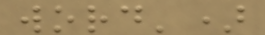word')
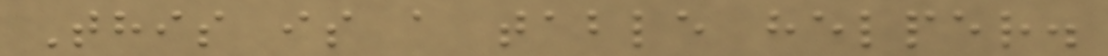This is a table helper.
